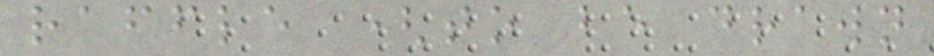raffle (to be drawn
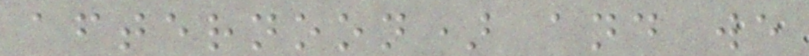afternoon) and we
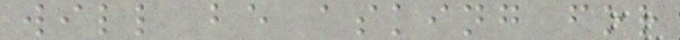will be asking for
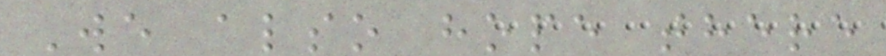We also hope there
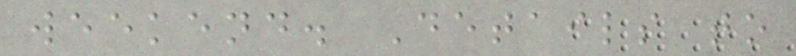weekend. Details to
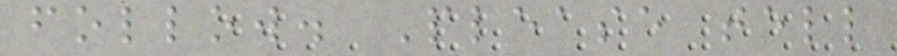follow. Please tell
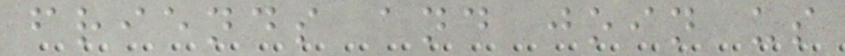friends and join us
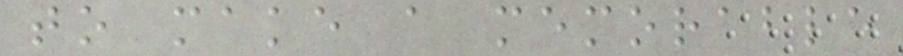to make a memorable
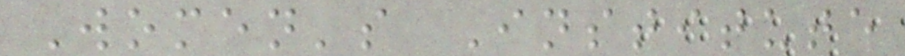Women's Institute
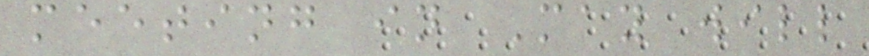meeting in May will
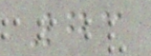73
